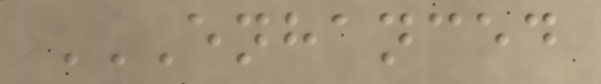ENHANCED
